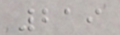219
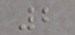2
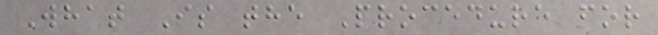What Is the Procedure for
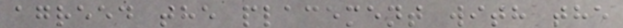agreed the placement with the
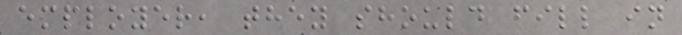employer, they should fill in
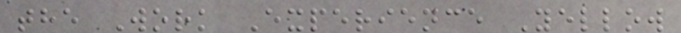the Work Experience Yellow
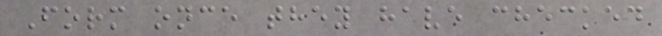Form once they have checked
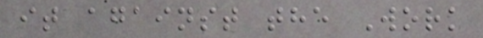it against the Work
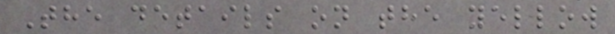The details on the yellow
